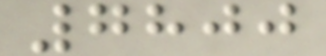7800
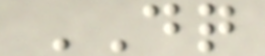DQ
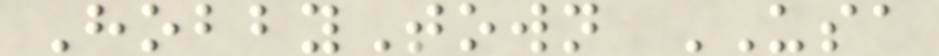HobbyTown USA
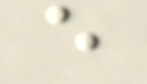e
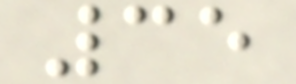35
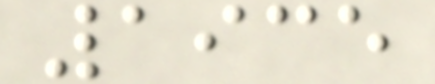1935
